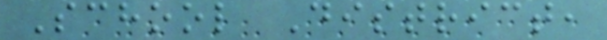School District,
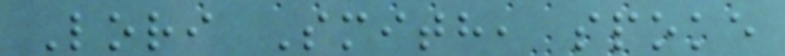Lori Smith, spoke
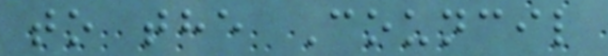to the Council
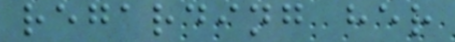regarding her
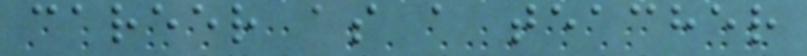career as a teacher
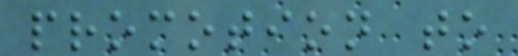promotion to
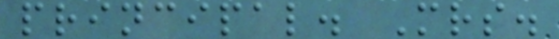principal. Mrs.
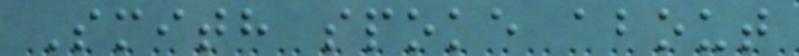Smith spoke about
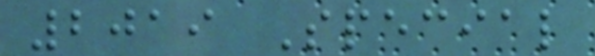2019 Special
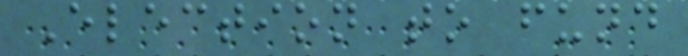Election to fund
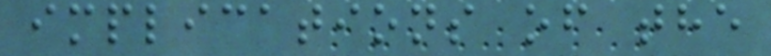implications of the
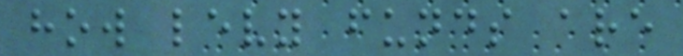how levy funds are
